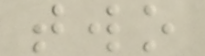two
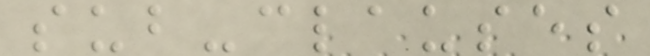sub-clauses
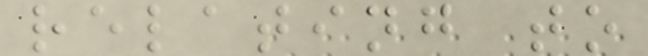relating to
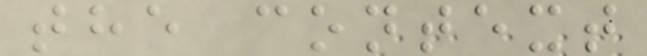the context
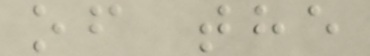of the
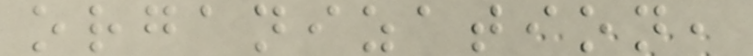organization,
